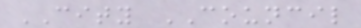CITY COUNCIL
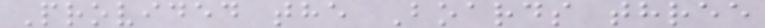Provided the Boards three
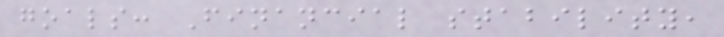goals: Financial stability,
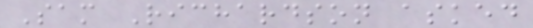Sam Richardson asked
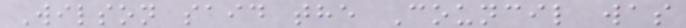Wilson said the Council was
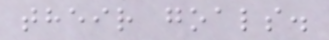their goals.
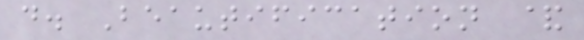d. Beautification &
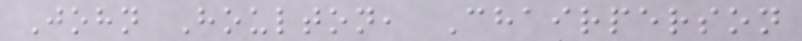John Houlton, Chairperson
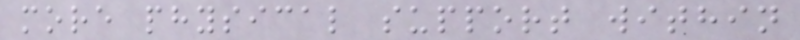more physical support within
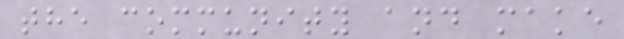the community and make
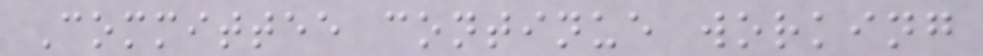Committee continue working
